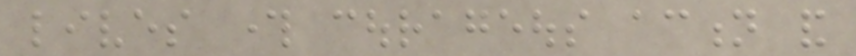lives through courageous action and
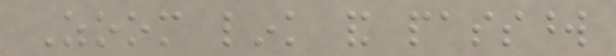Zoom link and password
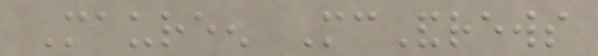Maureen McAndrews
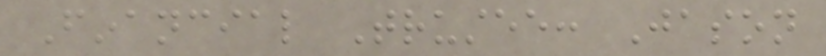Financial Trustee: Jason
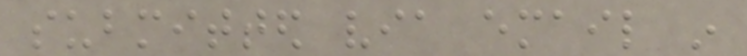submitted via email in
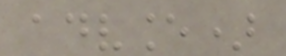advance)
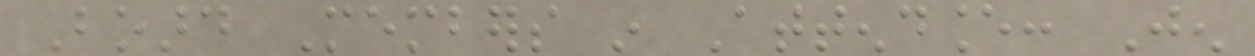Board Members in Attendance: Jen
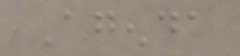Agenda
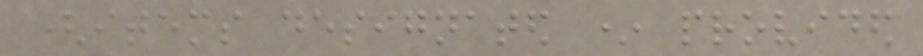(items designated * provided
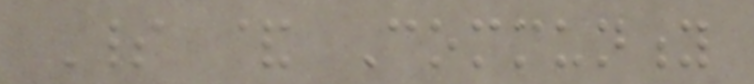Spirit & Community
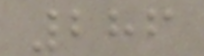286
